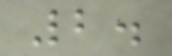2.
